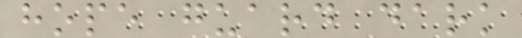hope guard dark
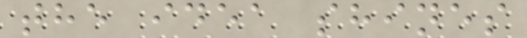the idea shines
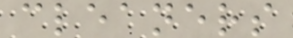cleaners
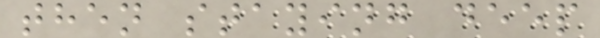then staying deep
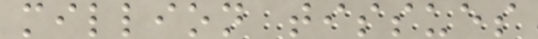million tissues
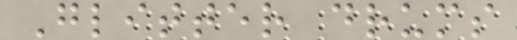Glitter drums
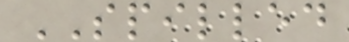SPILLED
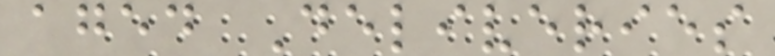aged Deliveries
